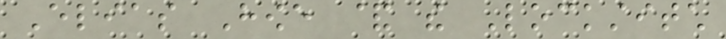Elias Howe & the Lockstitch
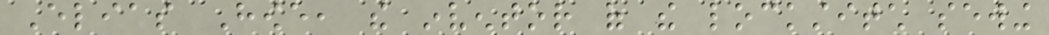Elias Howe, the inventor of the lockstitch sewing
